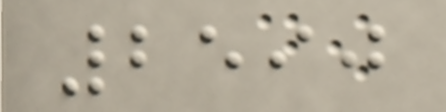2590
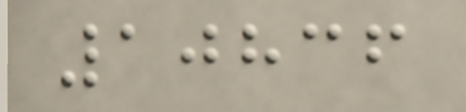10836
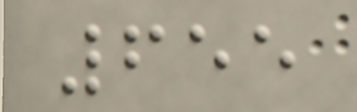655
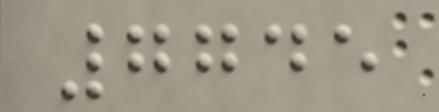7745
